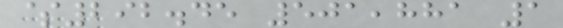$292.45 501,881 1
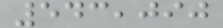543,090
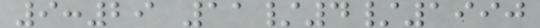9:29 11/4/1990
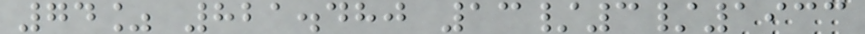74% 821.480 13/3/1933
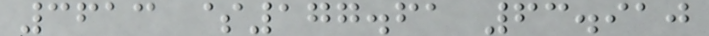3613 $177.61 63.910
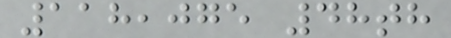118,075 48th
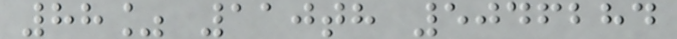88% 110th 5046284
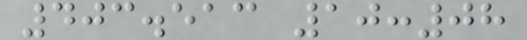403.513 10:08
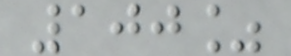100%
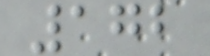172
